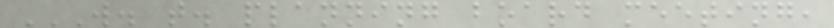W. T. PLANNING BOARD MEETING,
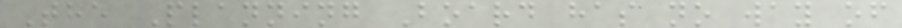The Planning Board has no way of
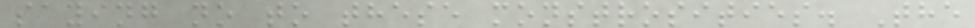saying no to these monstrosities. The
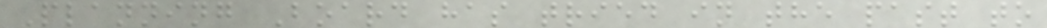Planning Board has tried in the past to
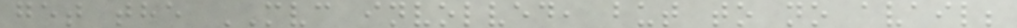get the MVC involved, but to no avail;
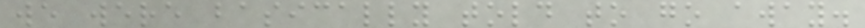we were basically told to go away.
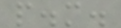p.m.
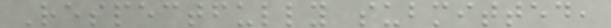Respectfully submitted,
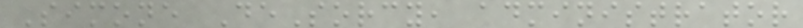Simone DeSorcy, administrator
